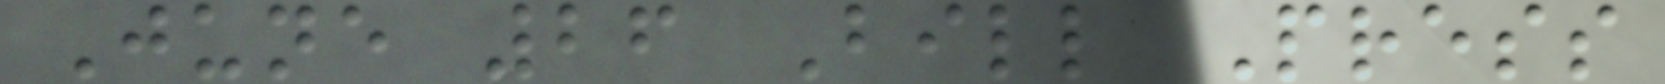June 26 Bill Press
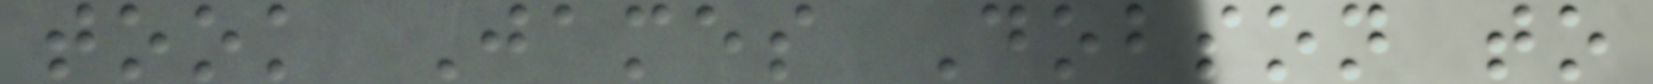took James Dobson to
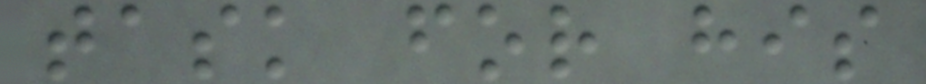task for his
